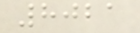8021
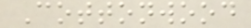Cottonwood
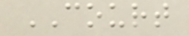COURT
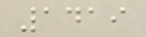1419
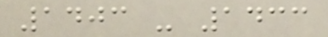1403 - 1433
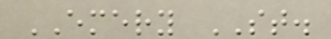EMERY ST.
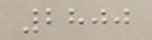2800
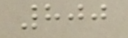800
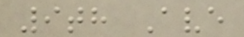9th Ave
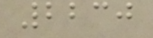2230
